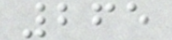265
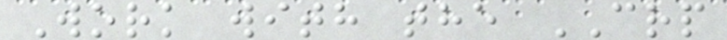Work with the CRP
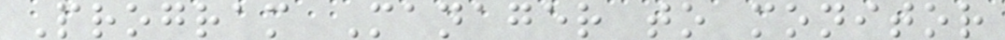Program Manager to monitor
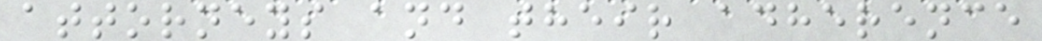attorneys and their adherence
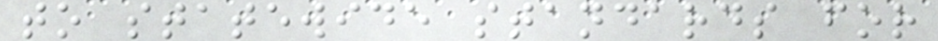to statewide standards for
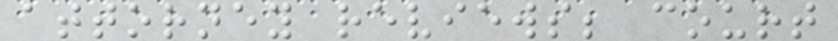attorney reviews; court
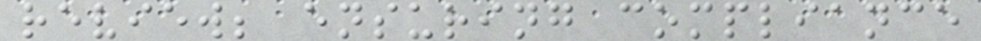review; ensuring compliance
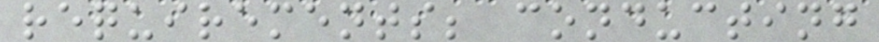requirements; conducting
